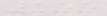155
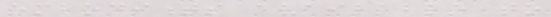embodiments available to
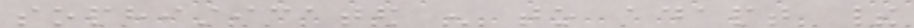sophisticated enough to adapt their
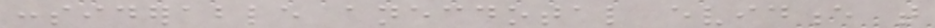considerable anecdotal evidence that
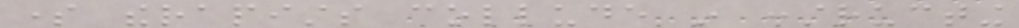some therapists collude in constructing
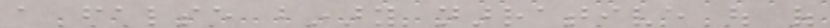a false binary narrative out of
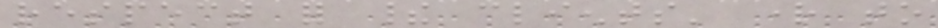respect for their clients' right to
